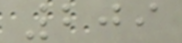209
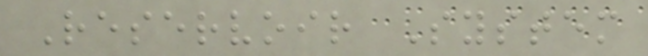Reservoir System
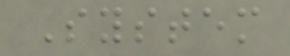System
